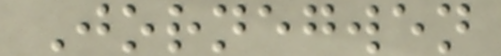Jornegwen
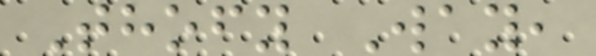Thofy Way,
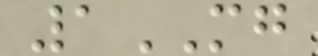1MG
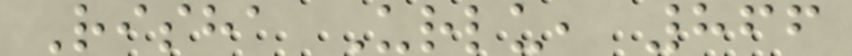Risha Urlu, 866
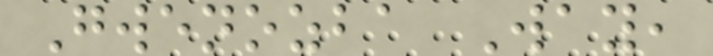Gwenozba Way,
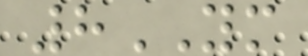8YM
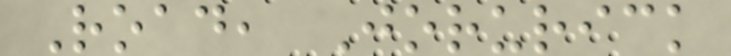Road, Jorurick
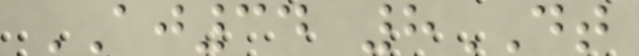AJ34 8DT
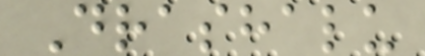Drashalu
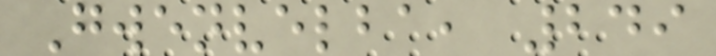Gwenvelba, 249
